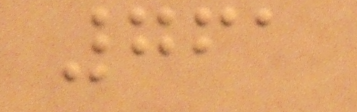761
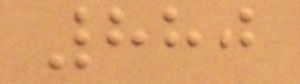880
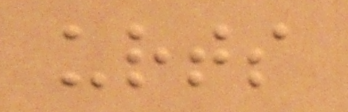urts
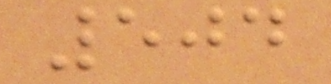504
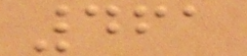461
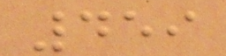459
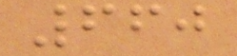660
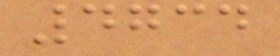4734
